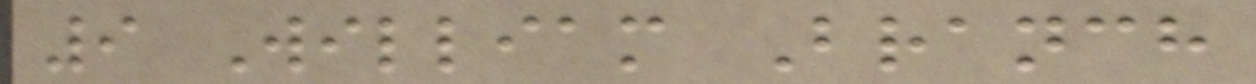9 William Branch
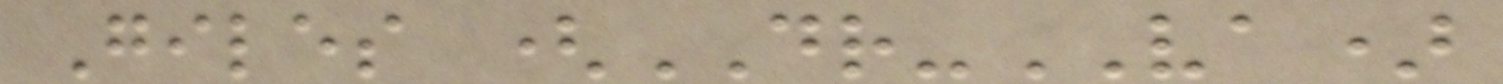Giles (DR-VA)
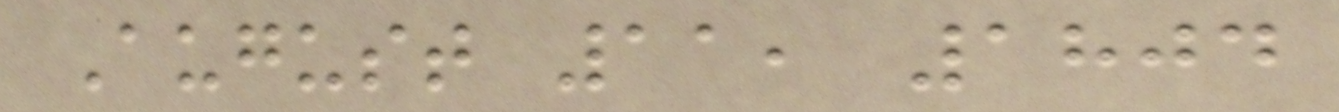August 11, 1804
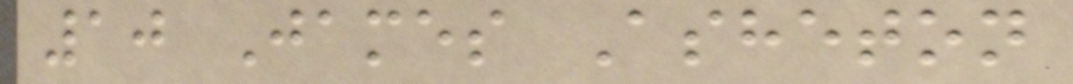10 James Asheton
